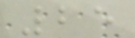25
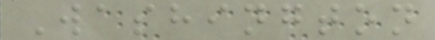Washington
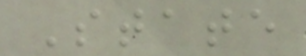State
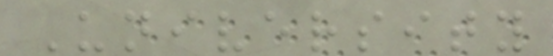University
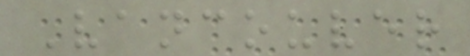Vancouver
